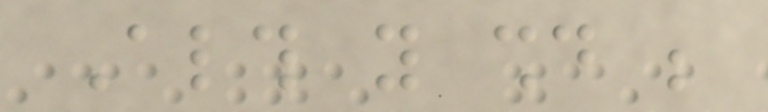Although you should be
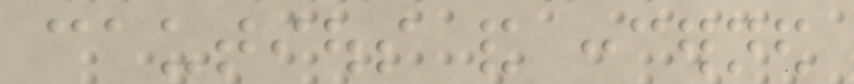cautious and concerned
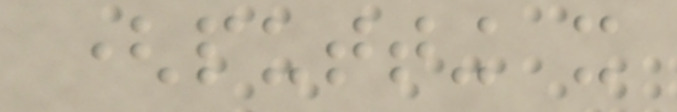(putting it
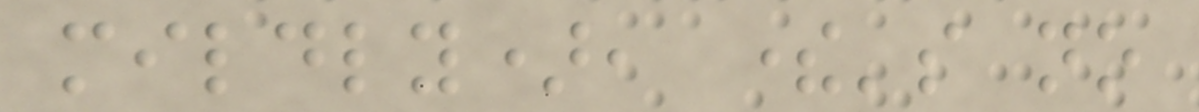mildly), there's no
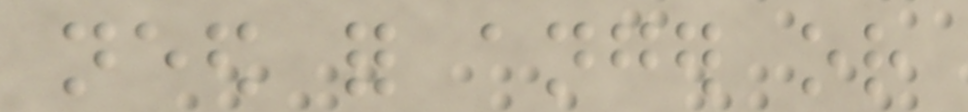need for anger or
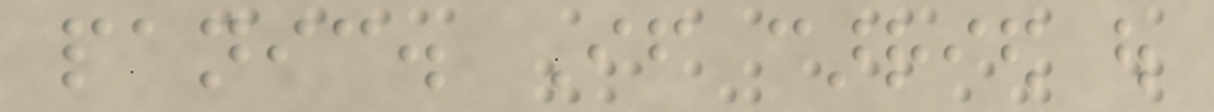panic. If carried out
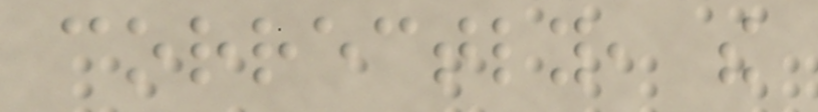correctly, the
